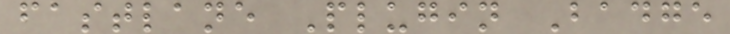fastlane Plugin Badge
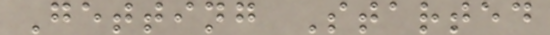Getting Started
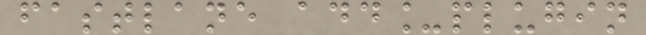fastlane add_plugin
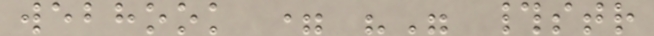webhook = "" #str
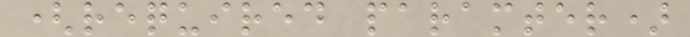(required paramter)
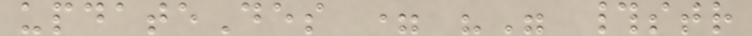updateDes = "" #str
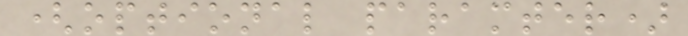(optional paramter)
